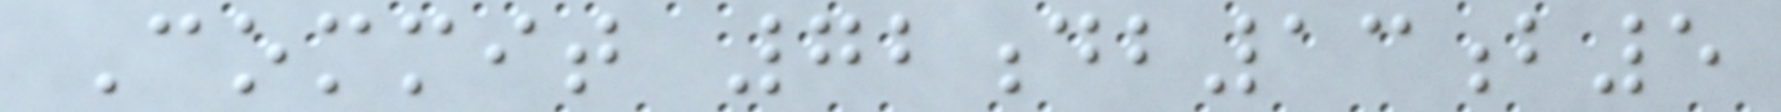Commit 72db13b5
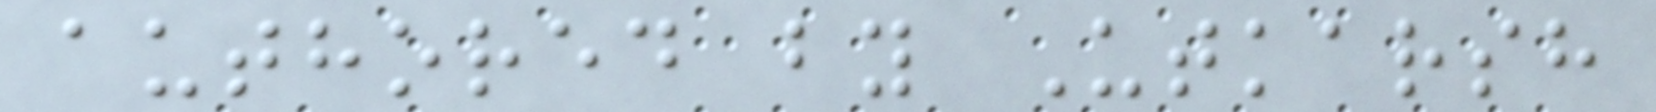authored by Utkarsh
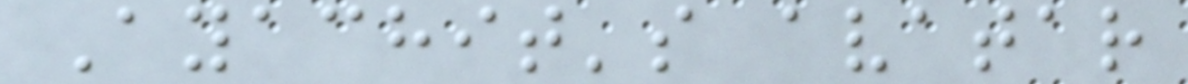Ayachit's avatar
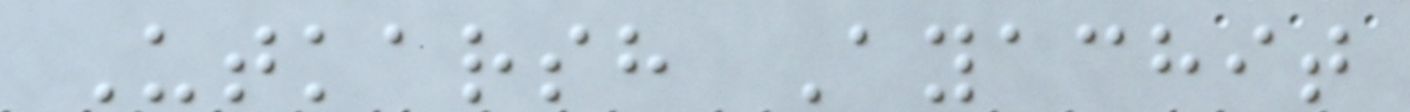Utkarsh Ayachit
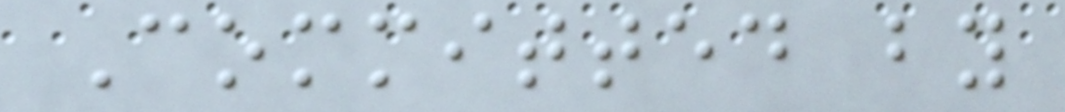Committed by
